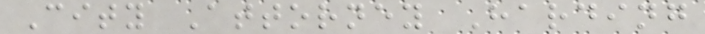City Attorney Harding
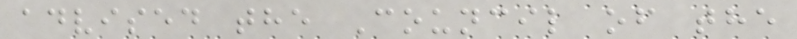advised the Council of the
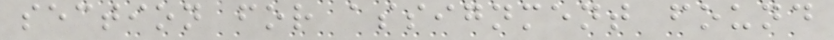section for assignment found
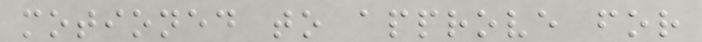motioned to approve for
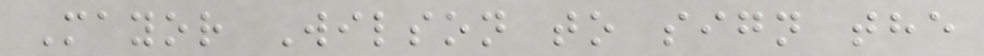Mayor Wilson to sign the
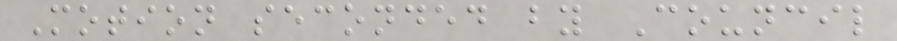Motion seconded by Council
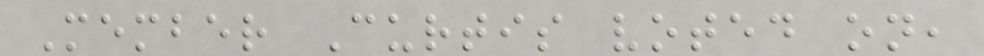Member Curtis voted on,
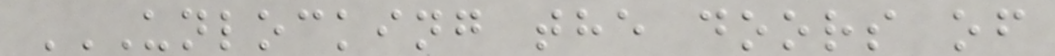UNLOCKING THE DOORS OF
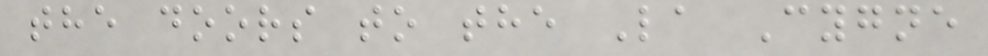the doors to the La Cygne
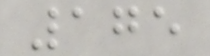175
